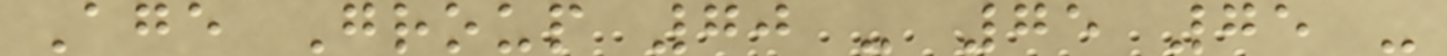Age Group 70 - 75 75 -
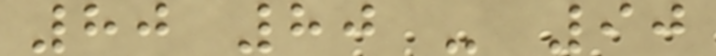80 80 - 90
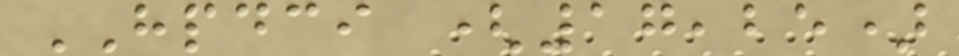HPDCI (17,25)
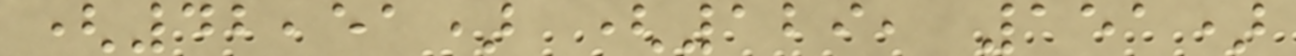(42,51) (129, 151)
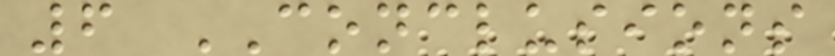6 CONCLUSIONS
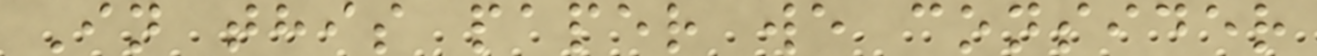In this paper we consider
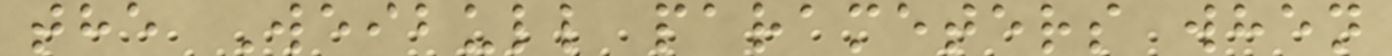the Weibull parameters when
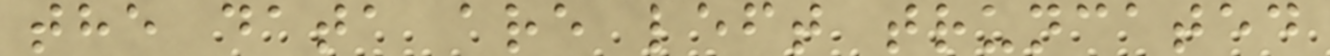the data are left truncated
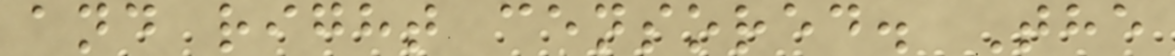and right censored. The
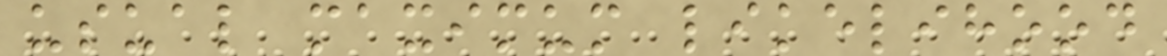usual maximum likelihood
